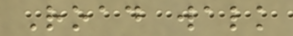Road walk
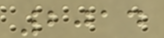2014
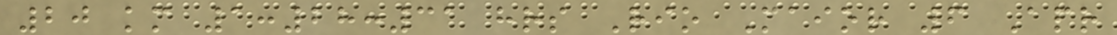20 km 1:28:31 hrs Rio Maior 6 Apr
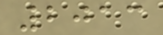2013
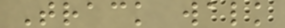Track walk
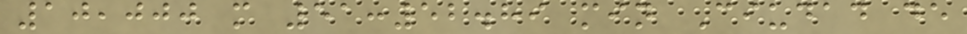10,000 m 51:52.89 min Ciudad de
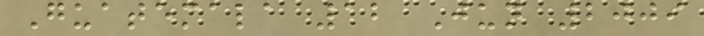Guatemala 12 Jun 2009
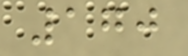170
